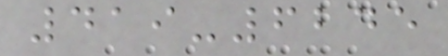419-6245
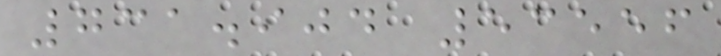731.904 53556
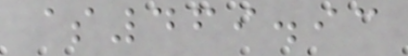$469.93
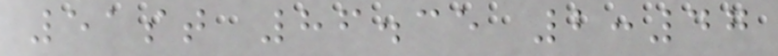51st 86.35 2:47
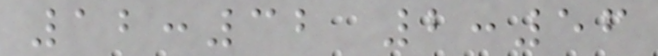12:32 2:56
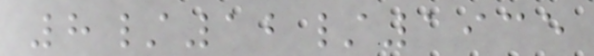8/12/1935
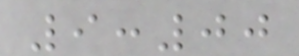9:00
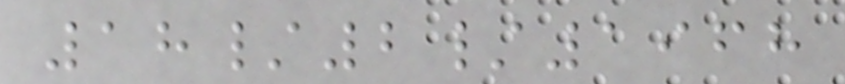18/2/1968
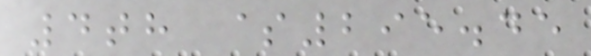4th $295.45
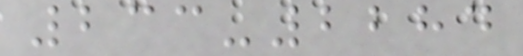233-2284
